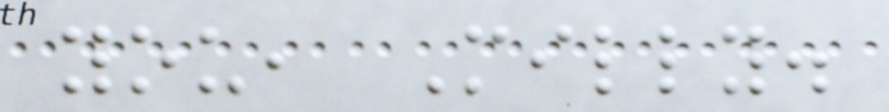you, Milly.
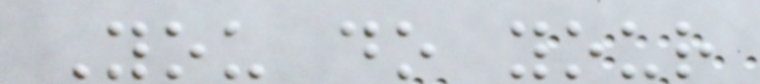You do your
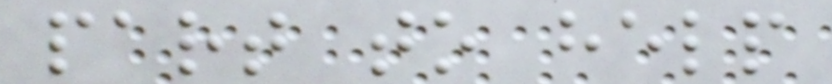part to help
